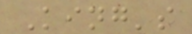King's
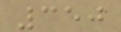350
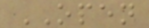OPEN
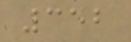352
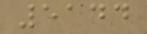5144
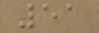51
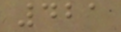421
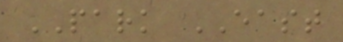PARK EAST
